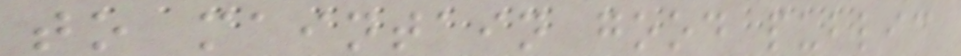to maintain good public
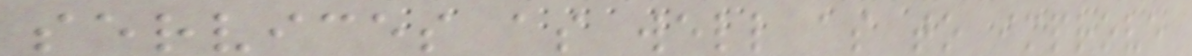services as well as to improve
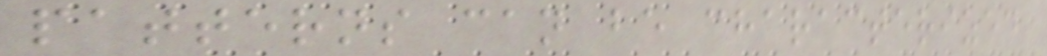patterns can be characterized
